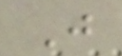J
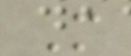M
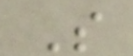S
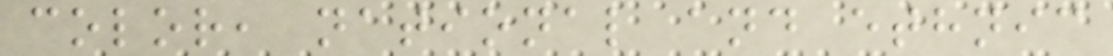color, national and ethnic
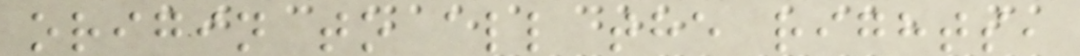origin to all the rights,
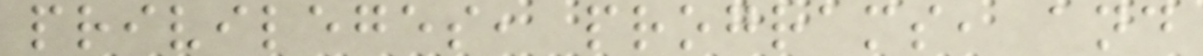privileges, programs, and
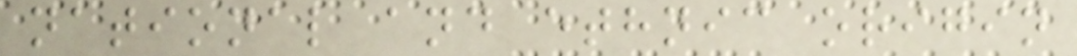national and ethnic origin
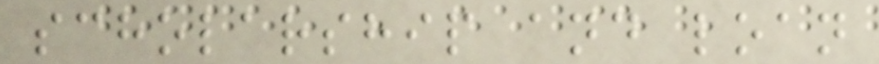scholarship and loan
